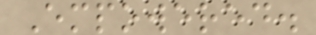Empowered.
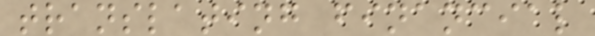translating financial
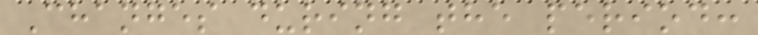Changes during the period:
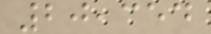20,354
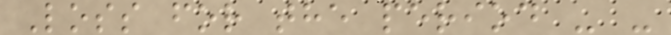Loss for the period - -
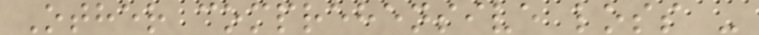Other comprehensive loss -
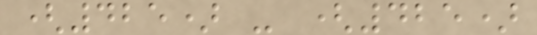(425) - (425)
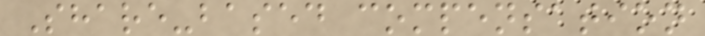Share-based compensation
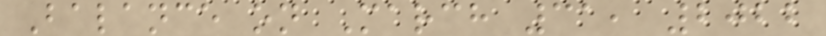Balance on March 31, 2022
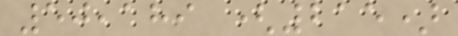50,189 (215)
